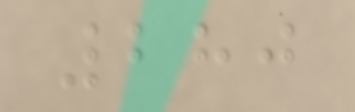280
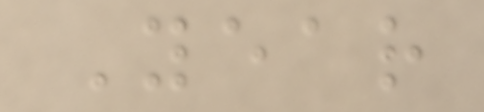Year
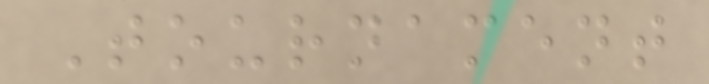Tournament
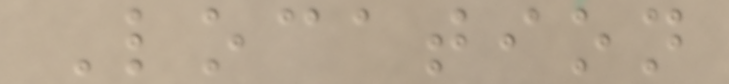Location
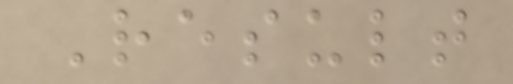Result
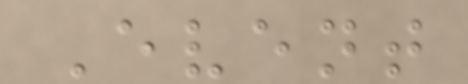Event
